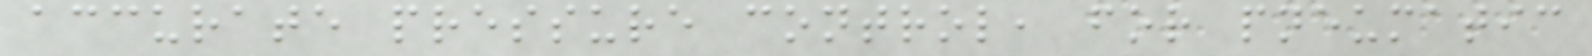accurate pressure control, for pneumatic
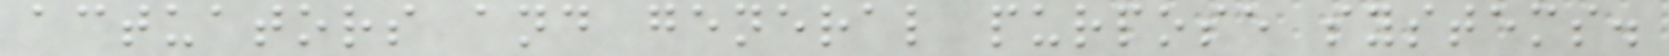actuators and general purpose systems.
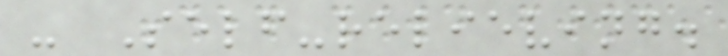- Self-relieving.
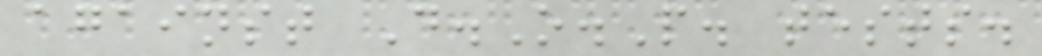against D.O.P. tests.
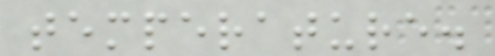temperature.
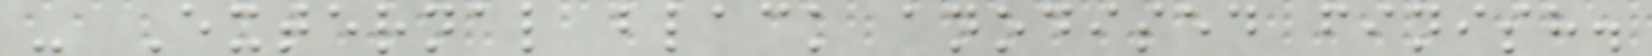- External black anodised finish.
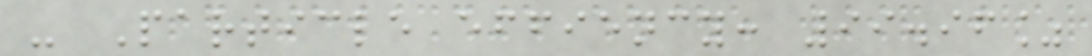- Particle effiency: 99.96%
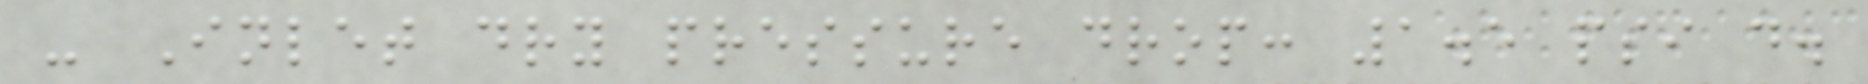- Inlet dry pressure drop: 1.5 psi d.
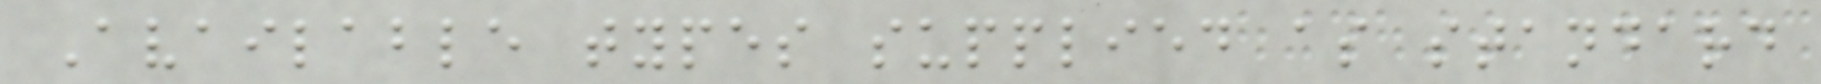Available types supplied as standard
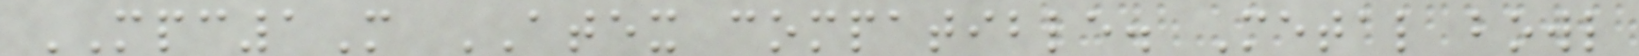MPC1M ATEX compatible. Metal bowl
